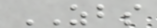ZBS
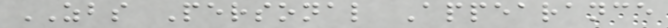ZBS Personal Appearance
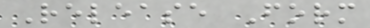Release Form
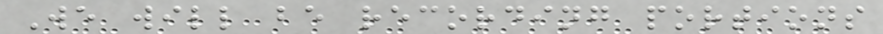We will be recording portions
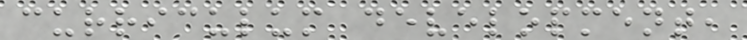curriculum development,
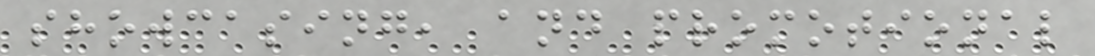showcasing, and promotional
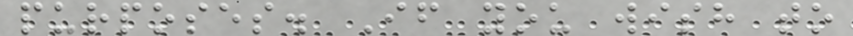purposes. If you wish to
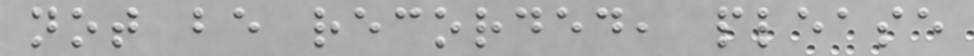not be recorded, please
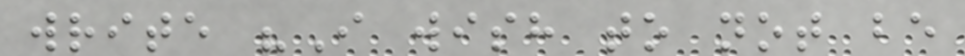write "I wish to not be
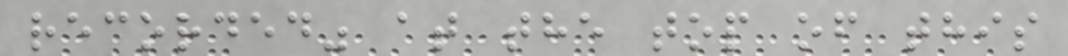recorded" at the top of this
